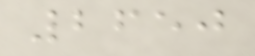2650
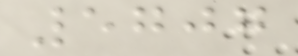5707
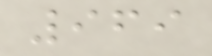969
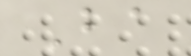Ba
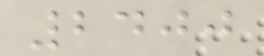2400
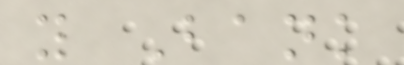y Bank
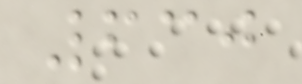630
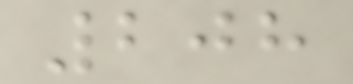208
